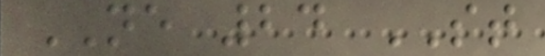NE 24 ST
